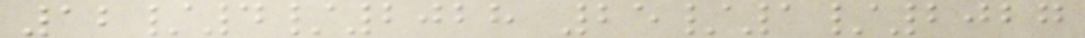12/4/2028 25/1/2027
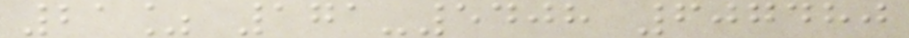21% 171-5408 607480
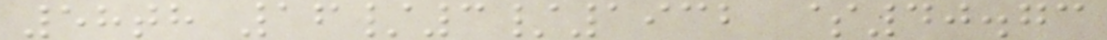58th 16/3/1932 $40.73
